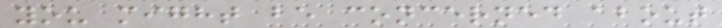you might be concerned about
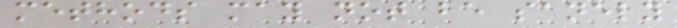methods may not be sanely
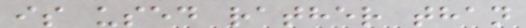is used rather than
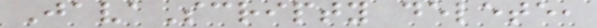JavaScripty delete,
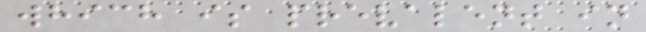which is prevalent in
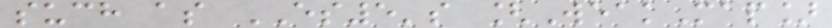such as ES5's [WeakMap]
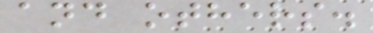and others.
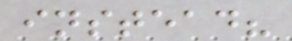instead?
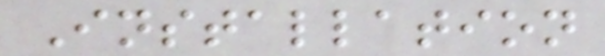Installation
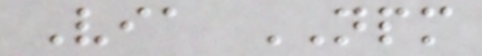Via NPM
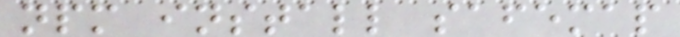npm install safemap
